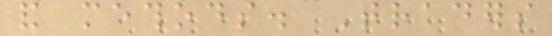and methods. Traders
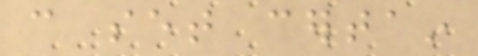can set certain
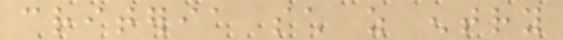criteria such as entry
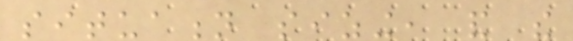situation sizing, and the
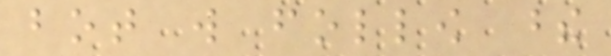bot will follow these
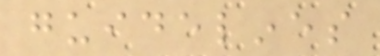guidelines
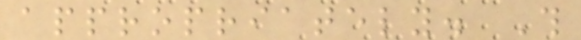appropriately. This
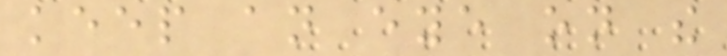keep an eye on the
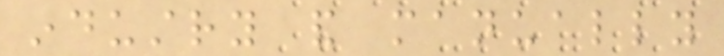industry and manually
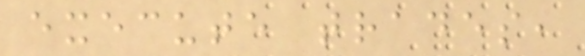execute trades,
